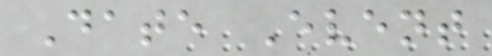Date Event
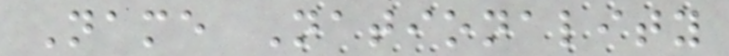Name Nationality
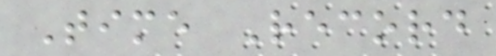Time Record
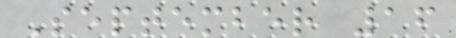September 16
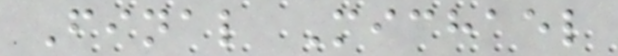Final Michael
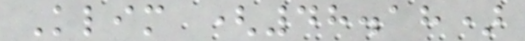Klim (48.18)
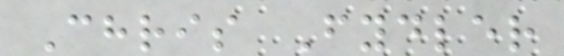Chris Fydler
